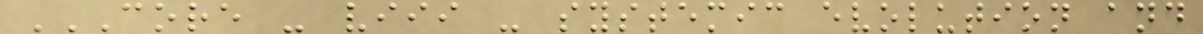CORE - VIII - SYSTEMIC EVOLUTION AND
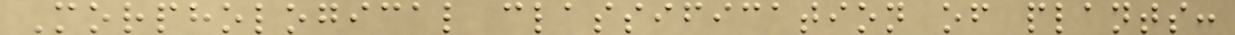Morphological classification of plants:
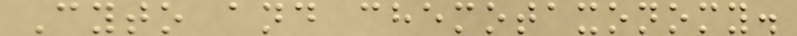Cyto and chemotaxonomy.
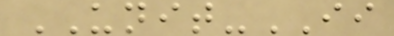UNIT-II
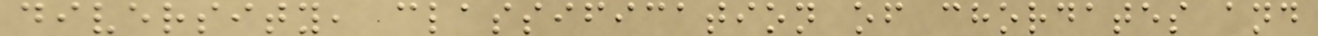diversity, classification of chordates and
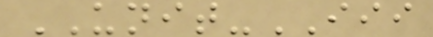UNIT-III
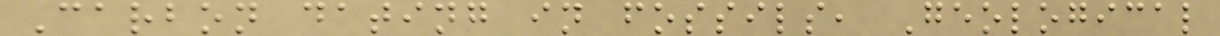Carbon dating in fossils, Geological
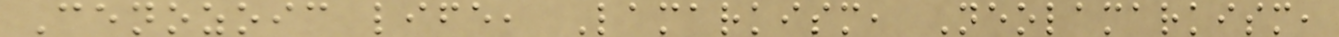Cenozoic life, Lamarkism, Neolamarkism,
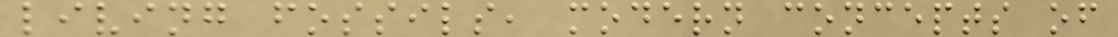living fossils, modern concepts of
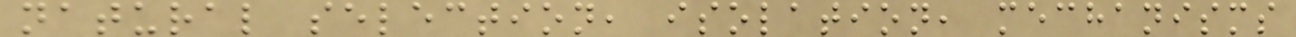natural selection, isolation, mechanisms
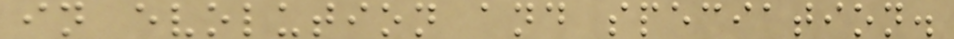in evolution and speciation.
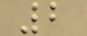2
